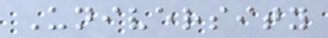University
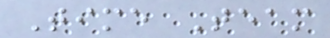Time Team
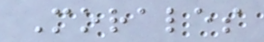Morales
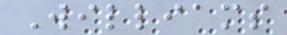Williams
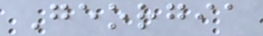Georgia
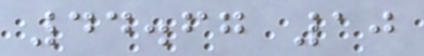44.67 10
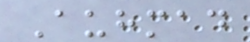Auhmad
